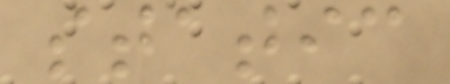static
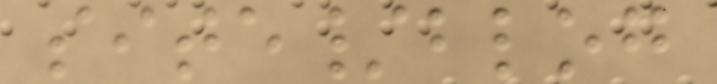site/blog
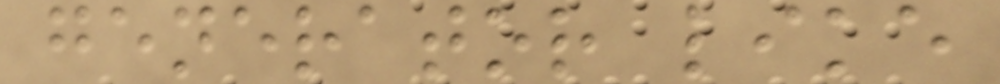generator like
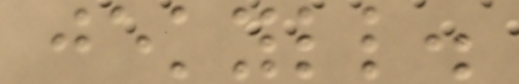jekyll.
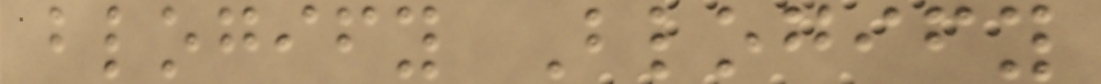blogify Blogify
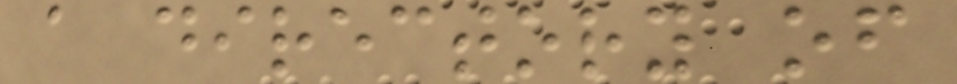a directory of
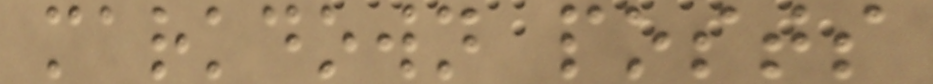markdown posts
